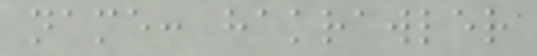name: hakrawler
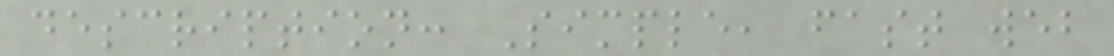description: Simple, fast web
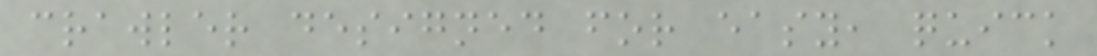crawler designed for easy, quick
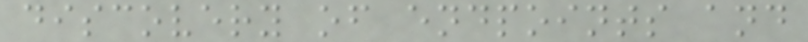discovery of endpoints and
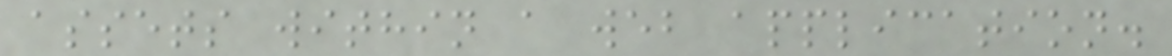assets within a web application.
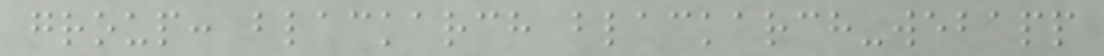group: blackarch blackarch-webapp
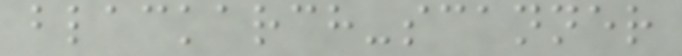blackarch-scanner
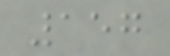157
